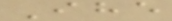Ihe
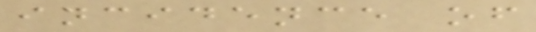incidence of
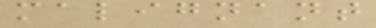malignant
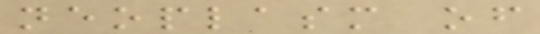neoplasm of
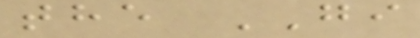the GI
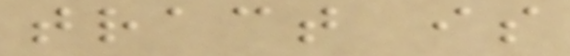tract is
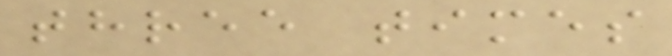three times
